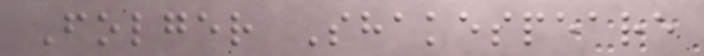Folger Shakespeare
